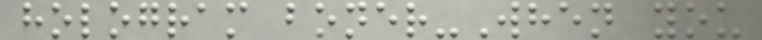hologram boner-When you
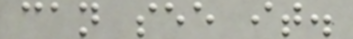can see it.
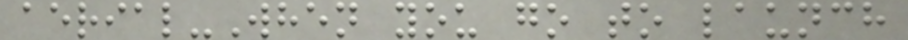aerial-When you go to launch
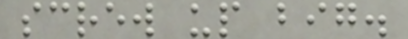screw up big.
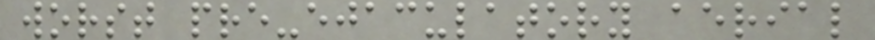worst pre-ejaculatory aerial
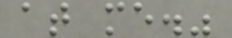at me."
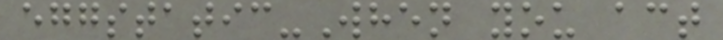eggstatic-When you act
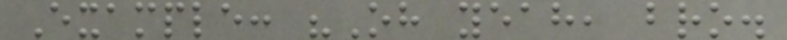Example: "Oh yeah, bro.
